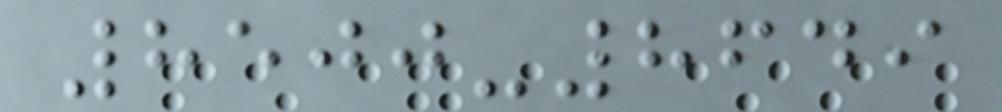8500-8649
